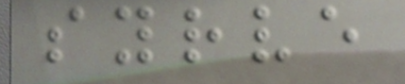syrve
